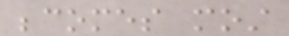becomes most
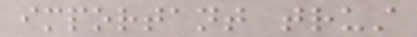important trust
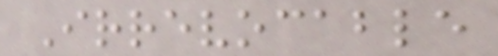Irrevocable
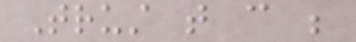Trust that can be
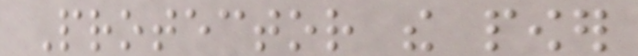Protector the power
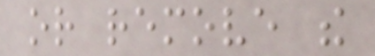or remove the
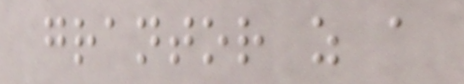grantor as a
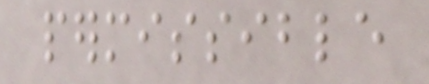permissible
